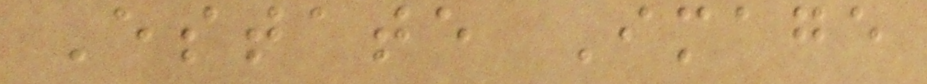Estate Image
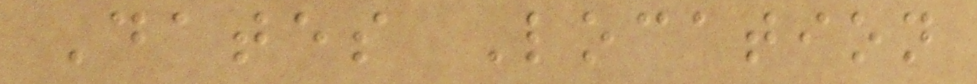Dates Location
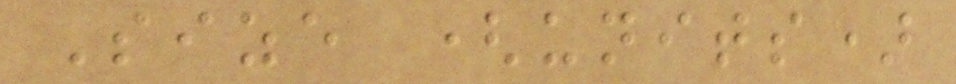Size (units)
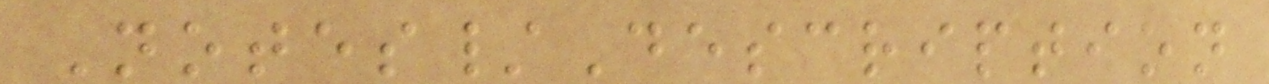Notes/Description
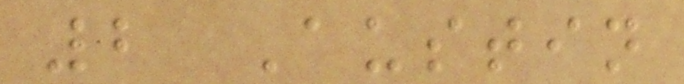2 Austin
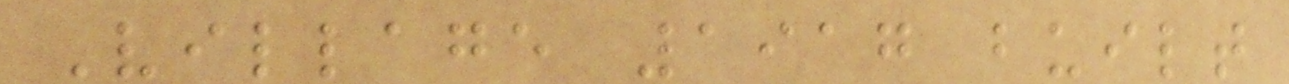Village 1917 built
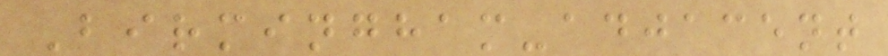Birmingham-adjacent
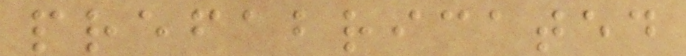prefabricated
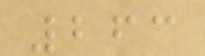263
